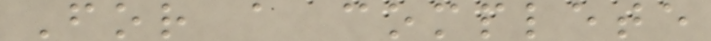For a complete
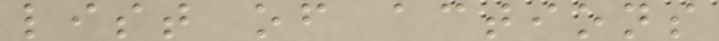list of actions
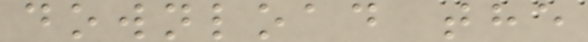download the
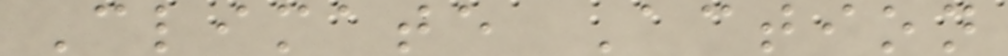Climate Action
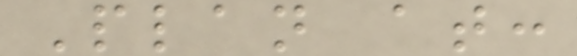Plan at:
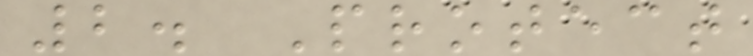2. Protect
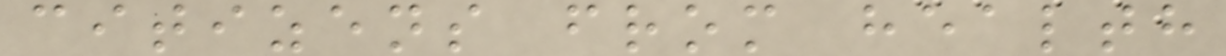citizens from health
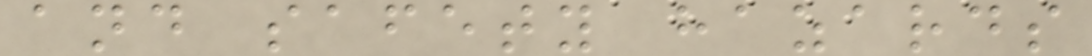and safety hazards
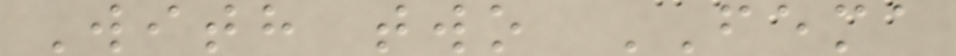With two FEMA
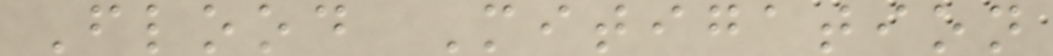Flood Mitigation
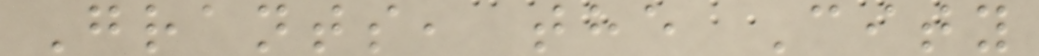Grants, the City
